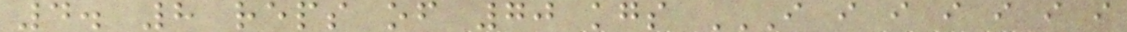4. 8 reps of 70 kgs I I I I I I I
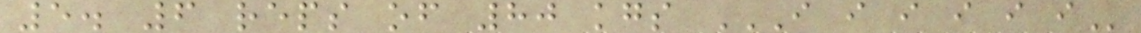5. 6 reps of 80 kgs I I I I I I
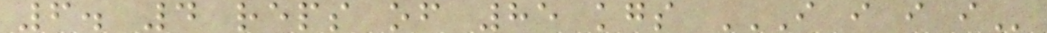6. 4 reps of 85 kgs I I I I
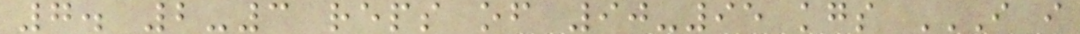7. 2-3 reps of 90-95 kgs I I
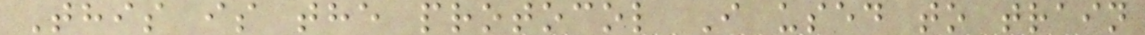This is the protocol I used to train
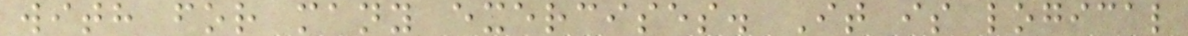with for many exercises. It is logical
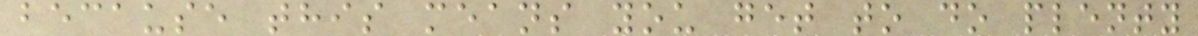because this means you get to do plenty
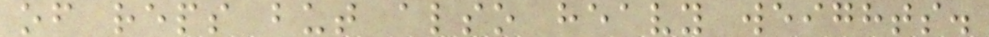of reps but also heavy weights.
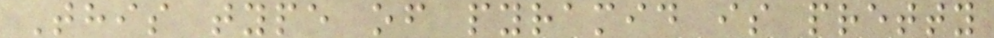This type of pyramid is pretty
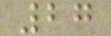27
